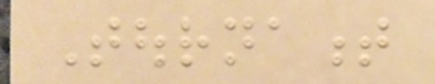Tournament
